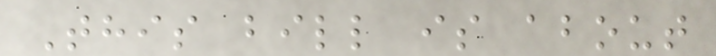This bill is about
